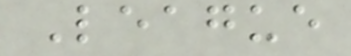League
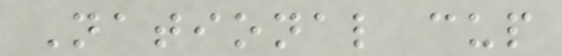National cup
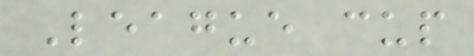League cup
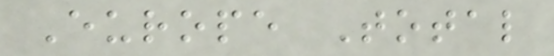Europe Total
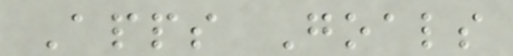Apps Goals
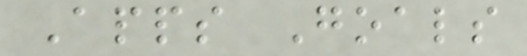Apps Goals
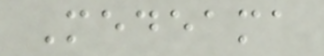Medeama
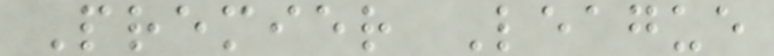Premier League
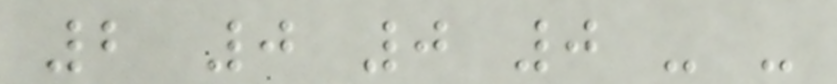2 0 0 0 - -
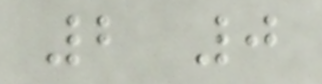2 0
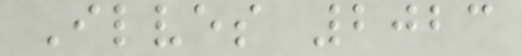Ilves 2023
